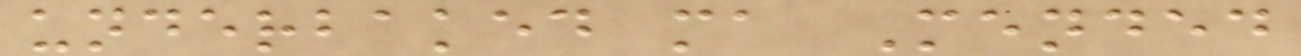underbaked ma Mended
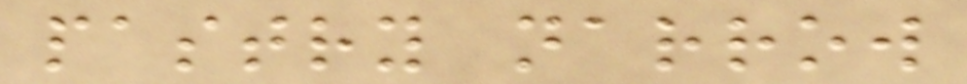pastry narrow
